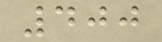400
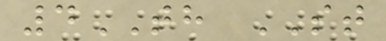4TH ST
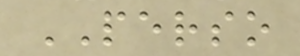PERSO
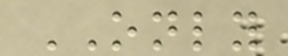ONLY
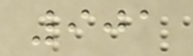901
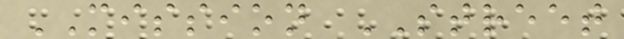MISSION STREET
